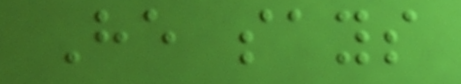He says
